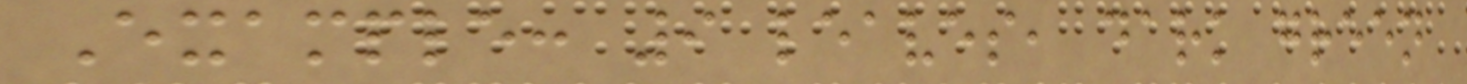Example: 9 leaves, dark green
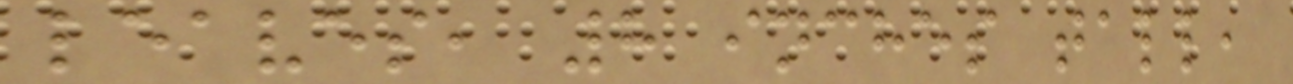leaves, 8 inches tall,
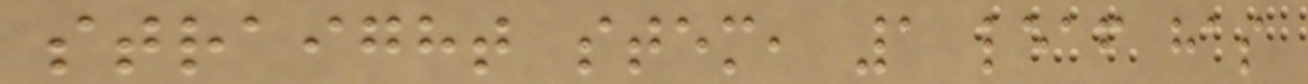straight stem, 1 leaf has
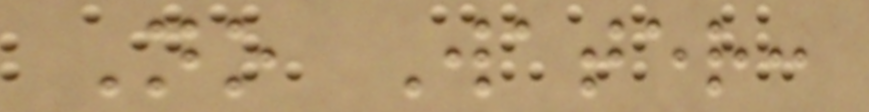No Water:
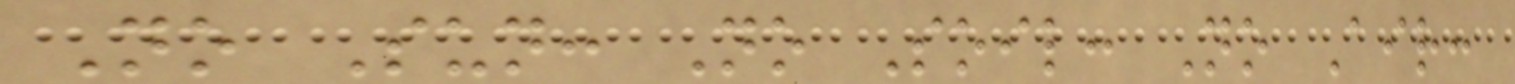No Sun: No Soil: No Air:
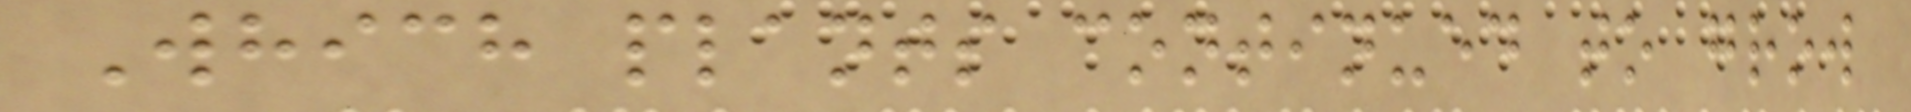Which plants continued to grow
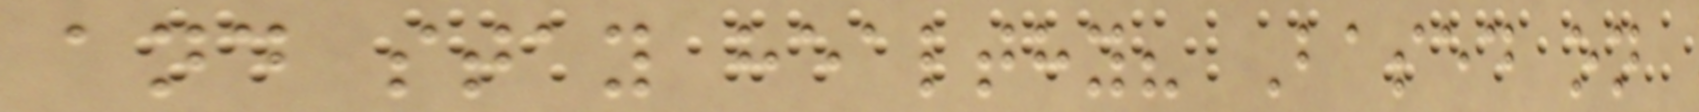and stay healthy? Based on
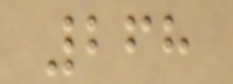268
